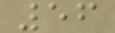56
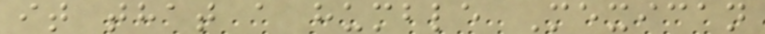it that a humble Mexican
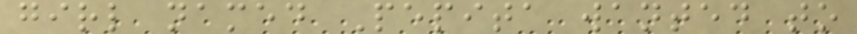girl named Pepita wanted to
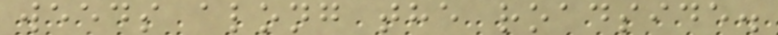weeds along the roadside.
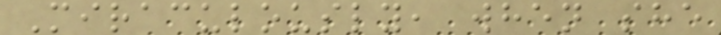Miraculously, when she
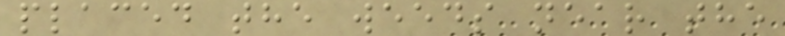placed the weeds near the
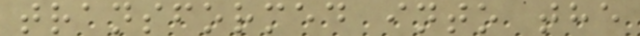transformed into the
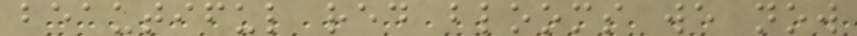beautiful red blooms we now
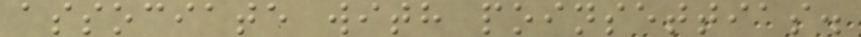associate with poinsettias.
